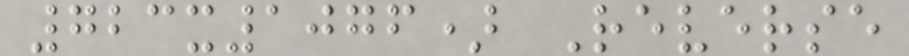723x1076) Reverse
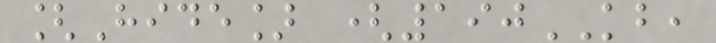[Hide] (190KB,
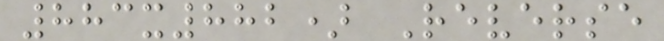883x882) Reverse
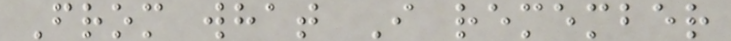From what I remember
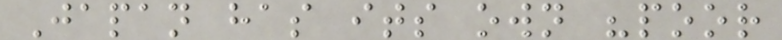Japan has its own "poor
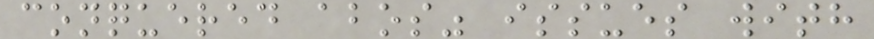conquered abos" issues with
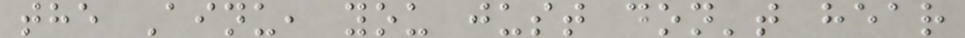the Ainu, you just don't hear
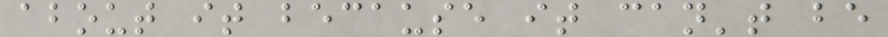about it because it can't be
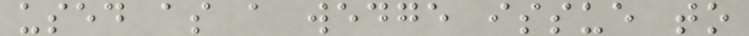used as a wedge issue to
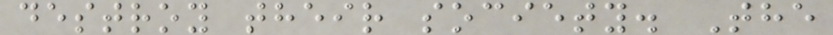destroy their society. The
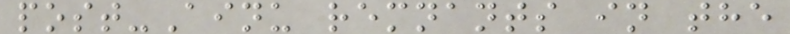post-Ainu remnants in the
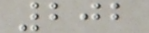202
